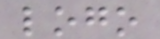logo
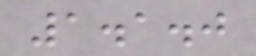1.1.0
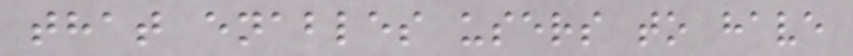that enables users to have
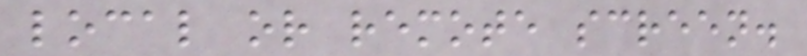local or remote screen.
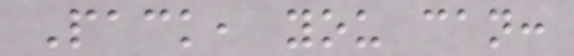Pack, you can:
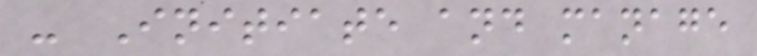- Initiate and manage
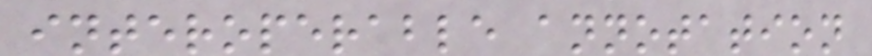interoperable annotation
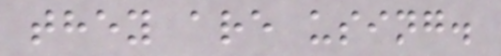they are using.
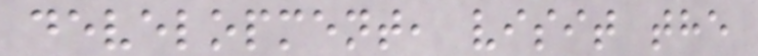development, visit the
